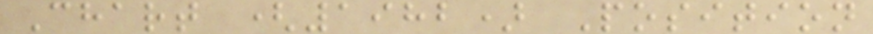Chart (1982) Position
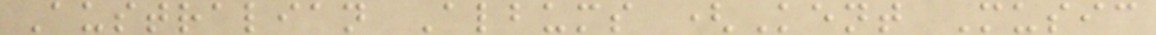Australian Albums (Kent Music
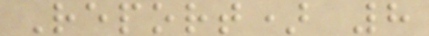Report) 8
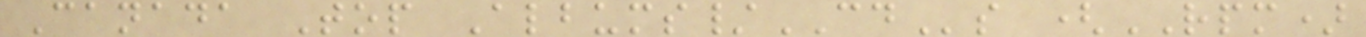Canada Top Albums/CDs (RPM)
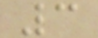3
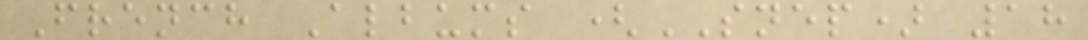French Albums (SNEP) 18
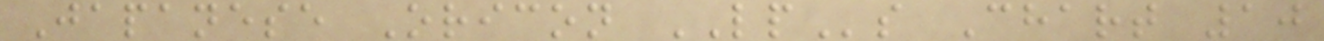Japanese Oricon LPs Chart 10
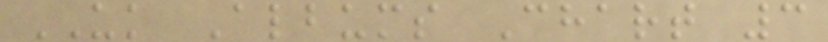UK Albums Chart 3
